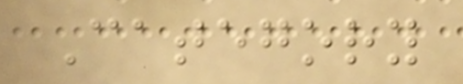Category
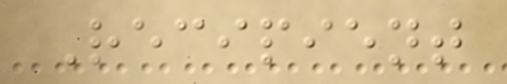Recipient
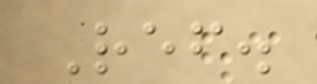Ref.
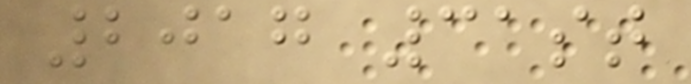2017 31st
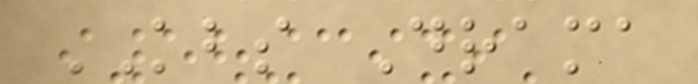KBS Drama
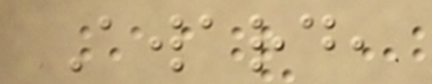Award,
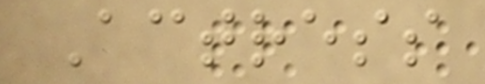Actress
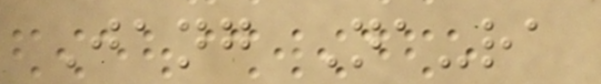Jang Na-ra
